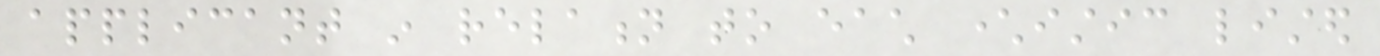applicant in relation to each characteristic listed
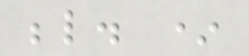below. *
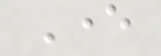Ever
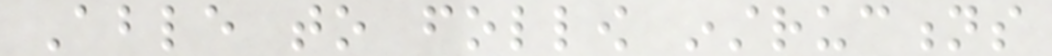Able to follow instructions
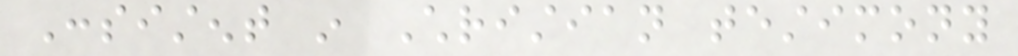Consistent in Christian testimony
